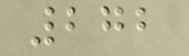272
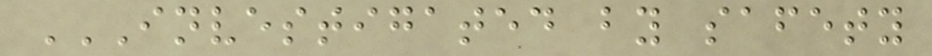INVESTIGATED BY SAFETY
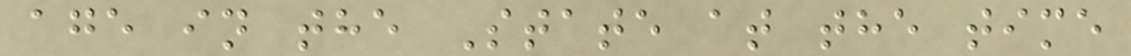age in the State at the time
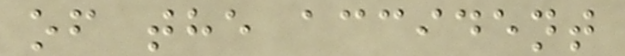of the accident
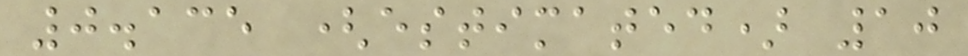0.135 (estimated) 10
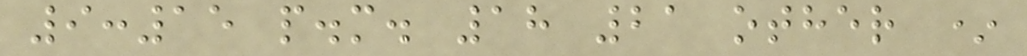9:15 p.m. 18 21 other *
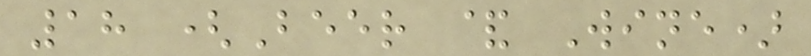18 (Beer & Wine)
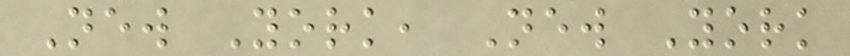New York, New York
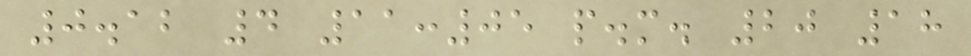0.12 4 11:05 p.m. 20 18
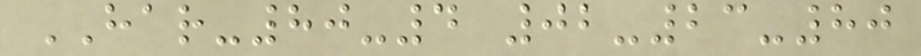HAR-80-4 02-23-80
